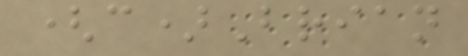(c)Brian
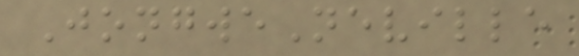JongweNeville
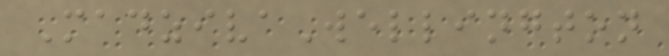MadzivaWellington
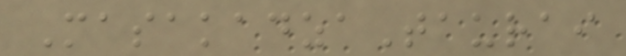MasakadzaTaurai
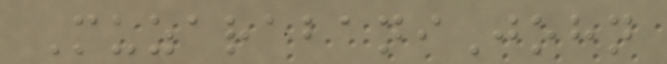MuzarabaniJohn
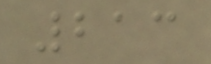213
